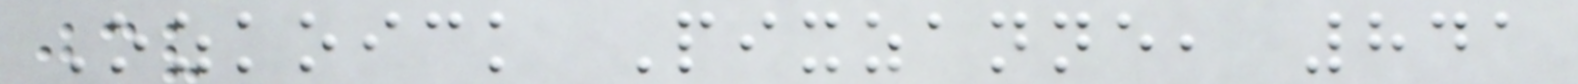Ozkoick Pixzanne, 841
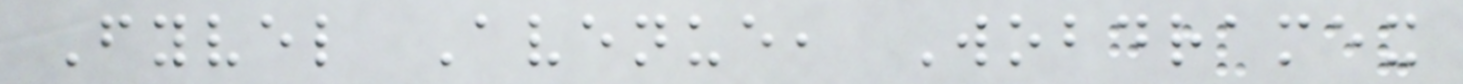Fyvel Avenue, Wobdramex
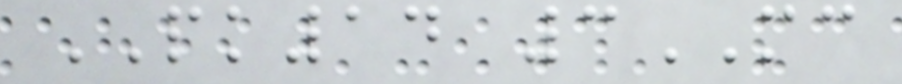PK14 3MC
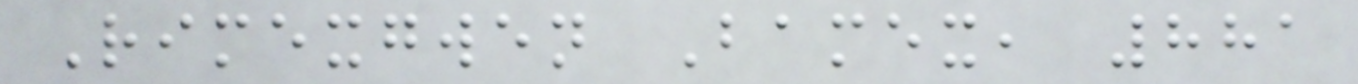Rimexgwen Bamex, 881
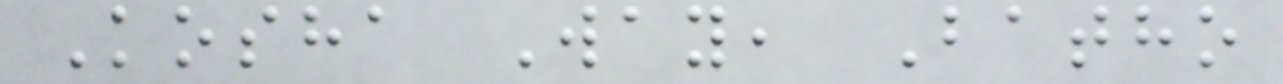Kosha Way, Batho
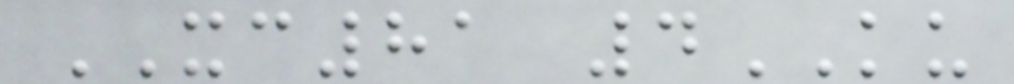XC81 4KU
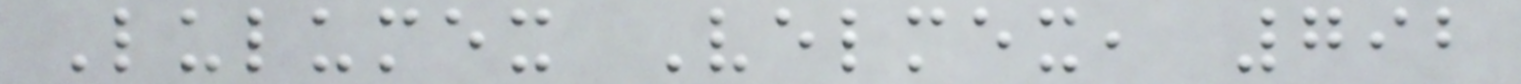Lulumex Velmex, 792
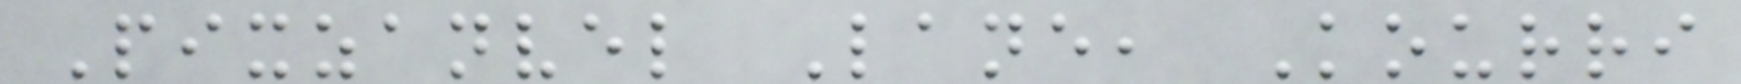Pixzanvel Lane, Kourri
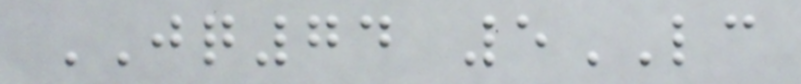JQ74 5LC
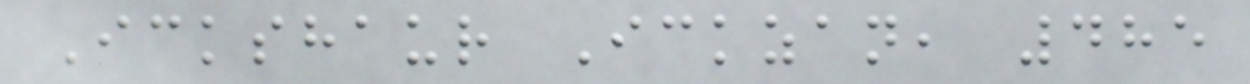Ickshaur Ickzan, 485
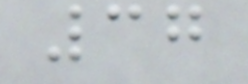37
